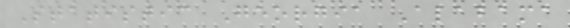Statistic Georgia Alabama
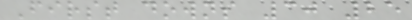First downs 30 25
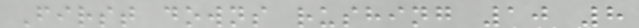First downs rushing 10 8
